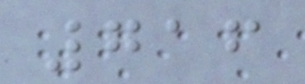716
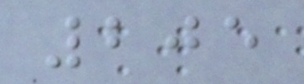205
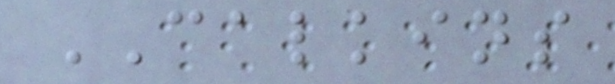CALKINS
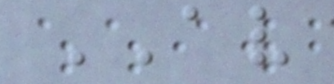AV
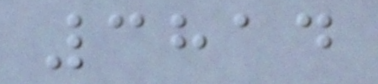3814
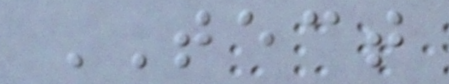TECT
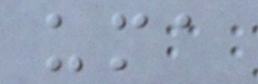uma
